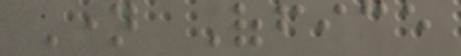Name Office
